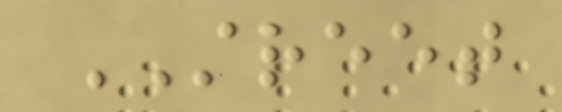STREET
